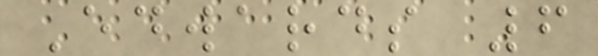Edwards 6
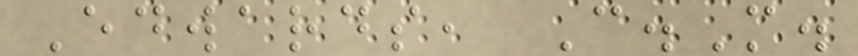Edwards, C.M.
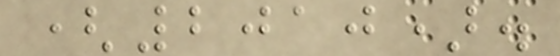(2010).
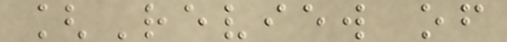[Review of
